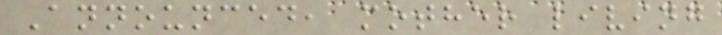Announced, mother living
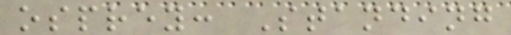osprey: Standing
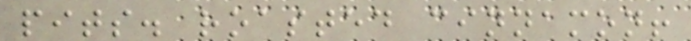pits. roasted cinnamon!
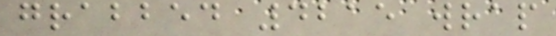grabbed 4215 wrap
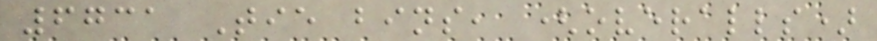6731 Tie bins, (overalls)
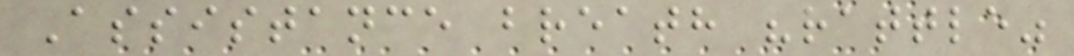Assistance breath "rattle"
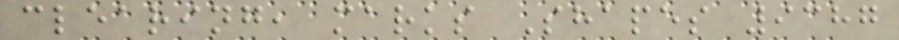clearing, marks Shapes 9387
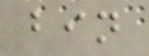bin
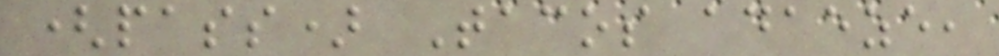(pass) Tacos adaeze,
